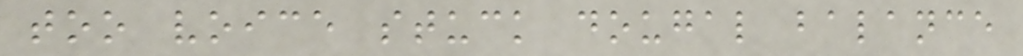too voice stuck dougal balance
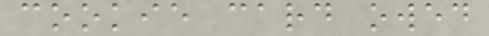cookie card owed
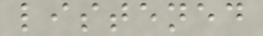listened
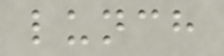lunch
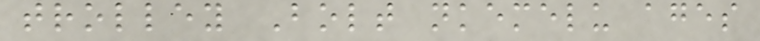trolley Bolt nkemelu ages
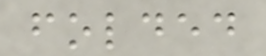folded
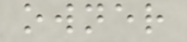owner
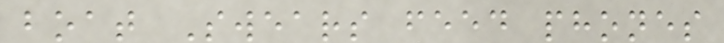boat Swears feed phones
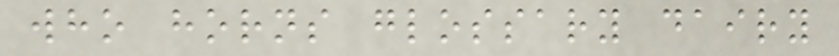who horns glossary dairy
